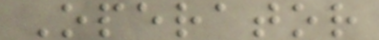Operator
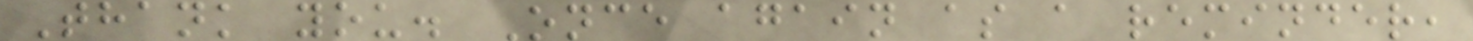Thank you. Once again as a reminder,
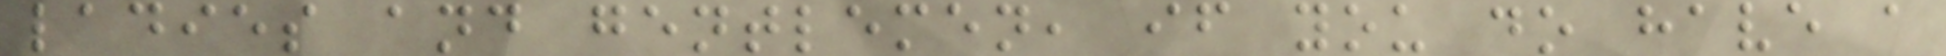ladies and gentlemen, if you do have a
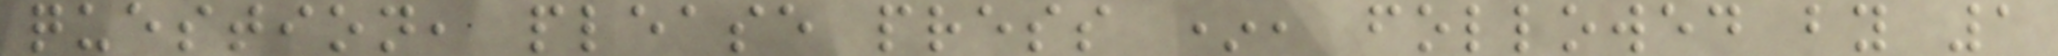question, please press *, followed by 1
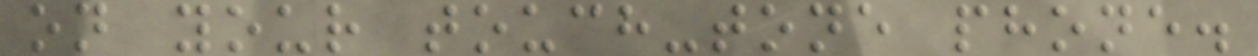on your touch-tone phone.
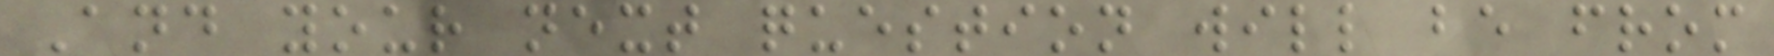And your next question will be from
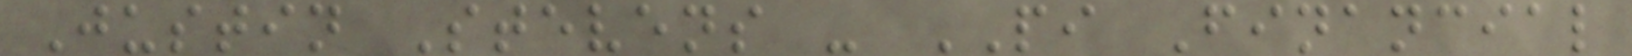Justin Stevens - PI Financial
